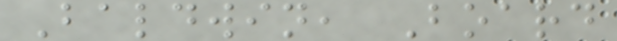Baldwin, Board
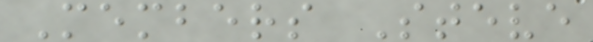Members Steve
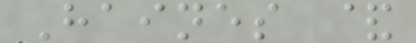Haines &
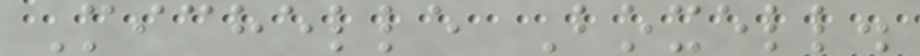Michelle Boxell.
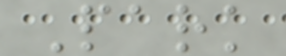Park
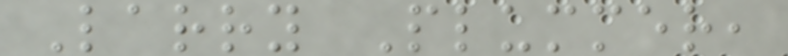Larry Plummer,
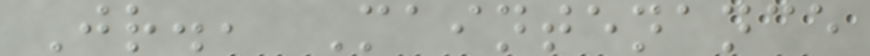Jr., Maintenance
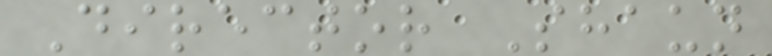Director Shaun
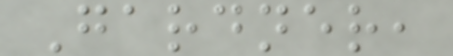Gardner,
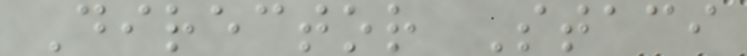Director Staci
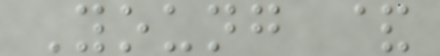Young &
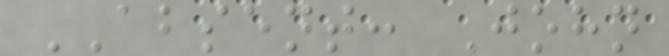ABSENT: John
